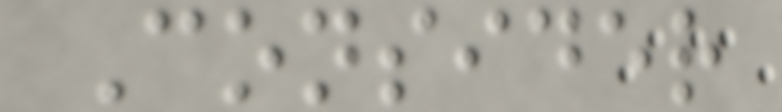Consider
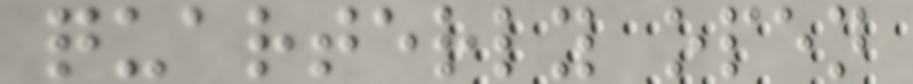quarterly open
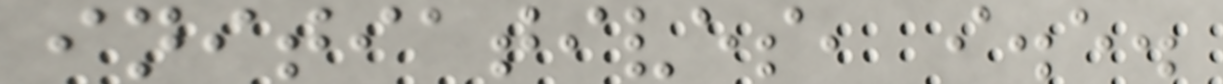initiatives, i.e.
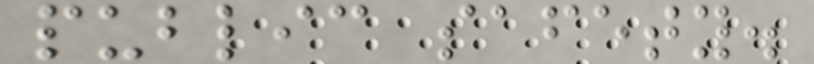public safety.
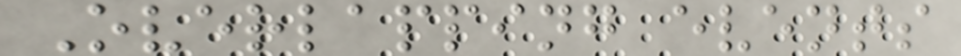Overlapping events
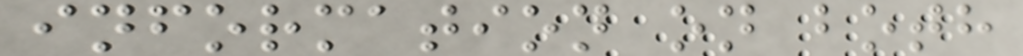information on both
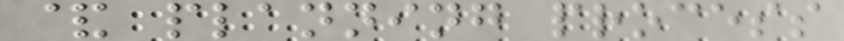& planning process
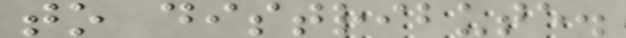to distribute.
